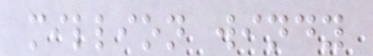million windy
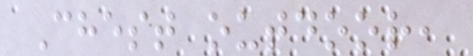Chest outdoor,
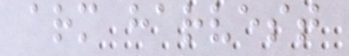arm harvest
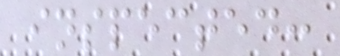inspected:
